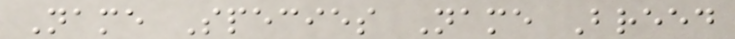Name Species Name Breed
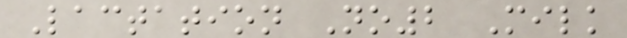Lactation No2 Milk
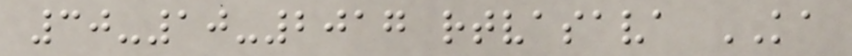30-10-2017 rtvasava KA
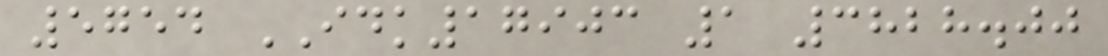5754 IDK17903 1 3828.00
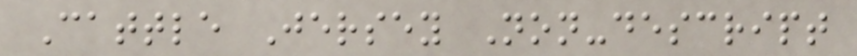Cattle Jersey Non-descript
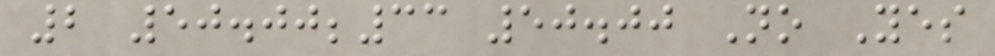2 50.00;33 50.00 No Yes
